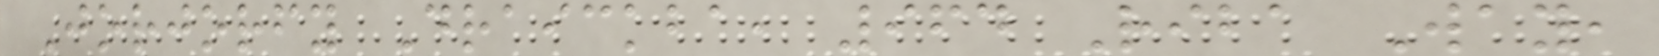Jorjorfy Draickba, 964 Riba Way,
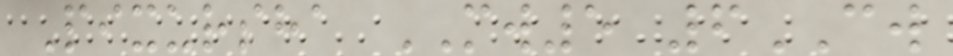Pixursha MW5 6CW
